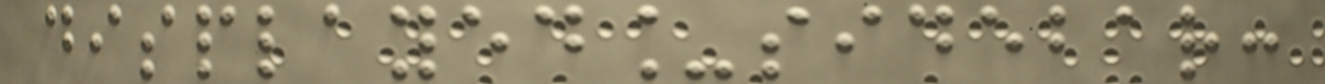displayed_sidebar:
